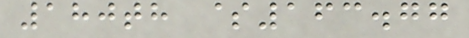180th $163.77
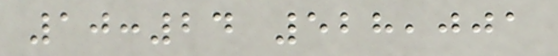10:24 528,001
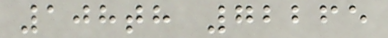108th 72265
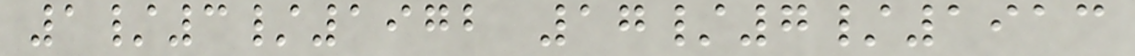1/3/1972 17/7/1913
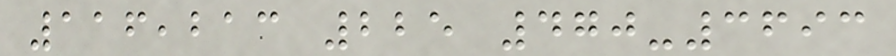116,213 225 470-3693
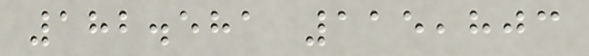182.581 115,803
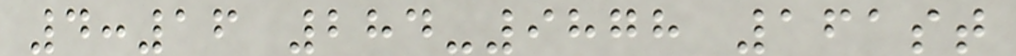4:16 284-9878 161st
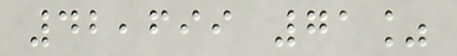42,699 71%
